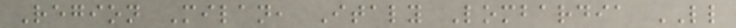Region Milan, Italy Lombardia LL
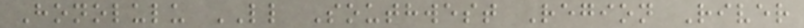Honolulu LL Southwest Region River
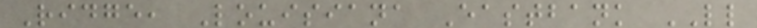Ridge, Louisiana Eastbank LL
